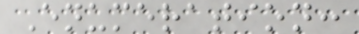Enumeration:
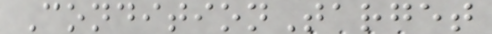ConditionTarget
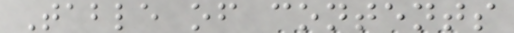Table of contents
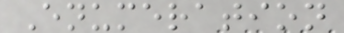Enumeration
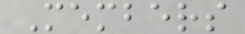Members
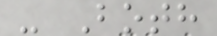- Both
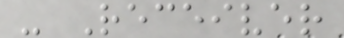- Receiver
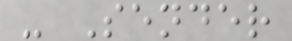- Sender
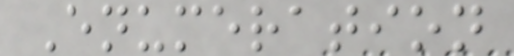Enumeration
